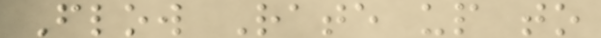Flow Rate up to
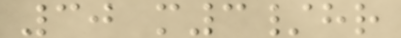30 m3/hr
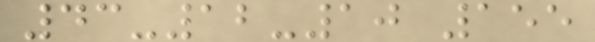43-12-10 155
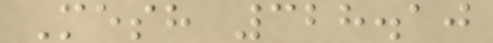Mesh 328.10
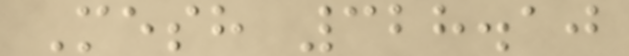Mesh 328.10
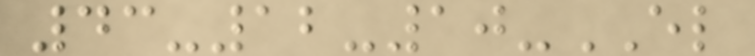43-12-10-EL
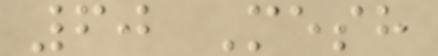60 Mesh
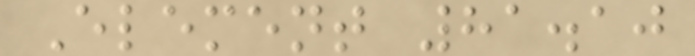Element 81.10
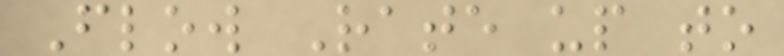Flow Rate up to
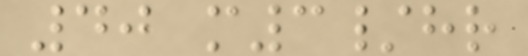40 m3/hr
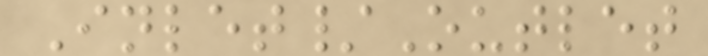Inlet/Outlet
